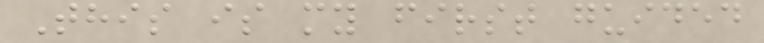This is my first guided
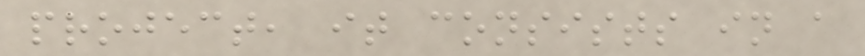project, it consists in a
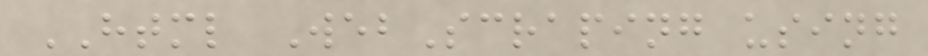HTML WebScraping using
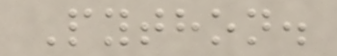Python.
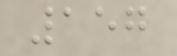157
